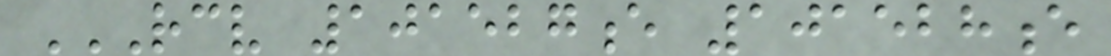RCV 101527E 101528E
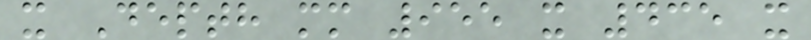x Depth mm 955 x 435 x
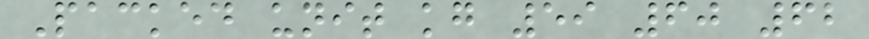Packed unit kg 59 60 62
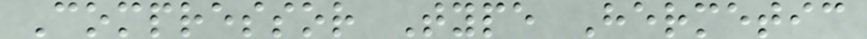Compressor Type Hermetic
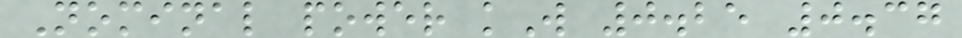Nominal power kW 0.25 0.37
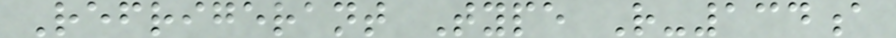Refrigerant Type R-134a
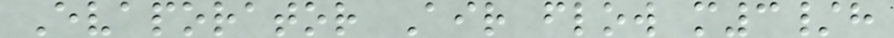Evaporator Air flow m3/h
